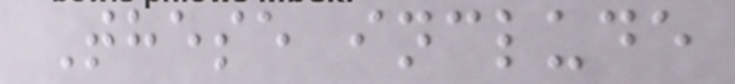These include
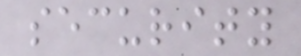security
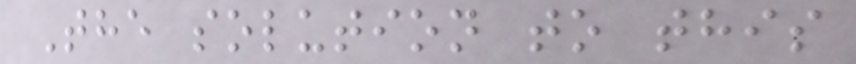The solution to this
